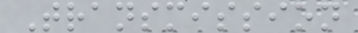Transmission
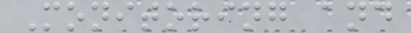Monitoring and
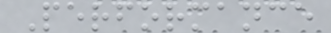Performance
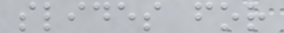slides for
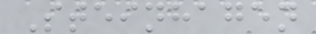Steinhagen
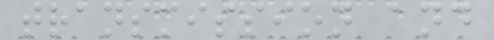transmission and
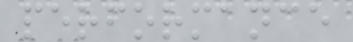performance
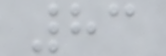83
